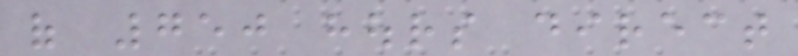of 750 hours direct
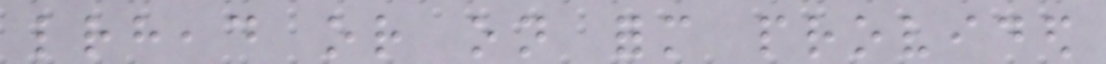letterhead or on form provided
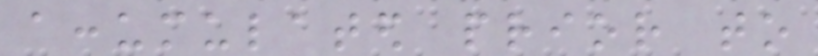accumulated prior to
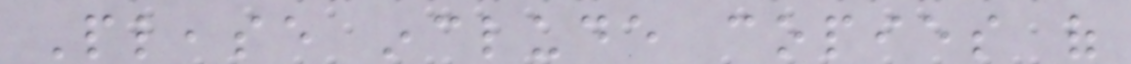Please include copies of
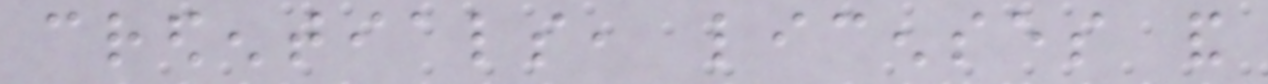credentials, licenses and
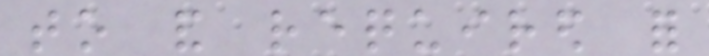to and required for
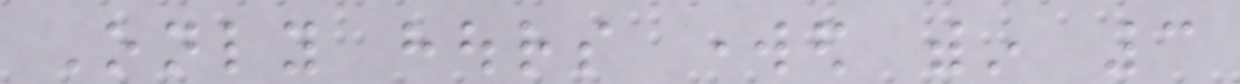Only hours worked within 3
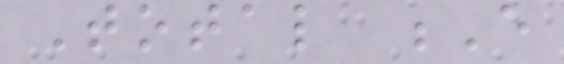Total E
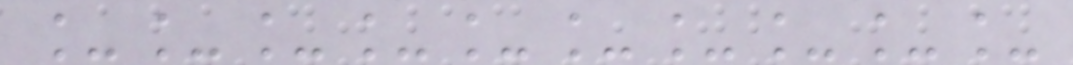__________
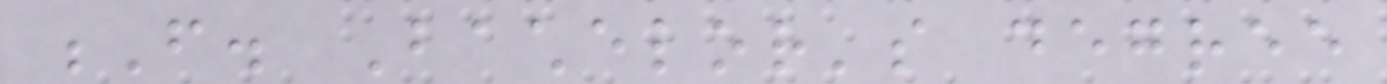F. Bachelor's degree
